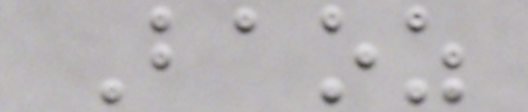Baoz
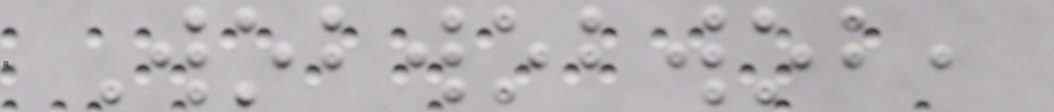Wobwobwob,
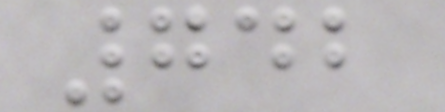742
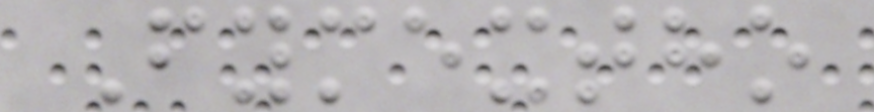Fymextho
